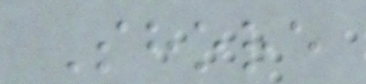Shore
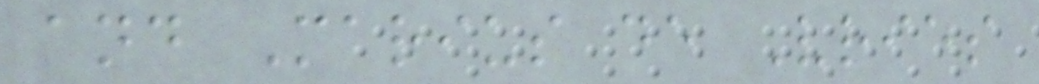and Marius de Vries
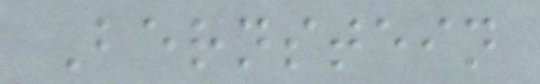Bernstein
